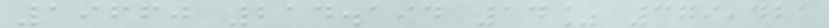19660 214.194 14% 379,421
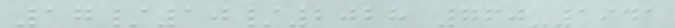17/10/2028 760-1941
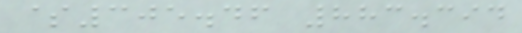$305.46 883.394
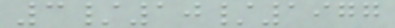3/10/1977
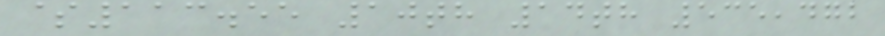$113.55 10th 14th 535,472
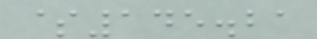$145.21
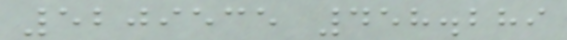5209535 458.289
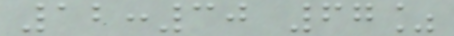12:30 67%
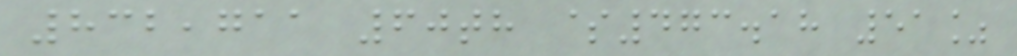832,711 60th $473.18 51%
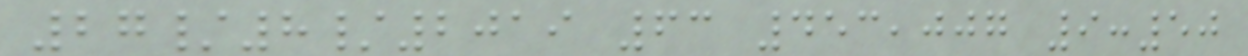27/8/2019 63 453,007 9:50
